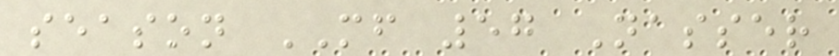season MF 57 Nasser
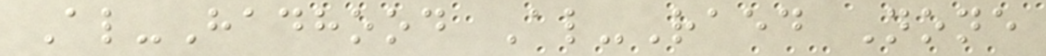Al-Hadhood Al-Raed None
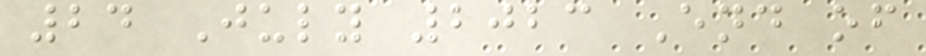24 July 2023 End of
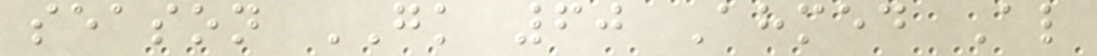season GK 60 Ahmed Al
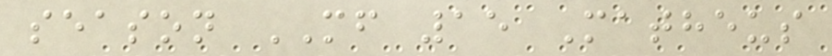season MF 15 Matheus
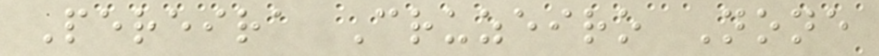Pereira Cruzeiro None
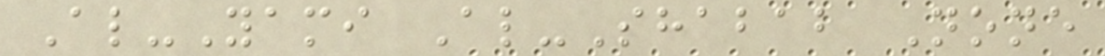Al-Yami Al-Shabab None
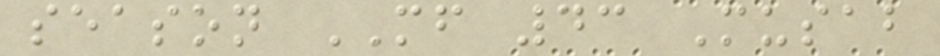season MF 43 Musab
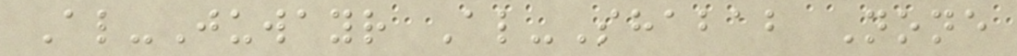Al-Juwayr Al-Shabab None
